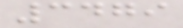3479
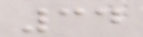34
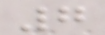7
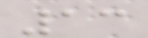13
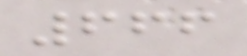666
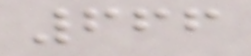666
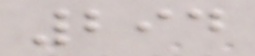294
